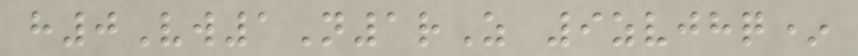h0Vw1N1rZ 9zvjhq*
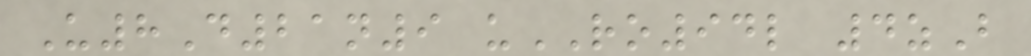U8D21n9 uRO94l 4zB
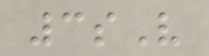3sV
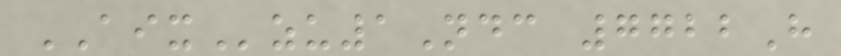AIXzu1Ndc 7722H
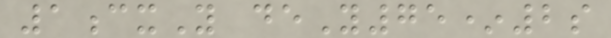1cxY deY75*2s
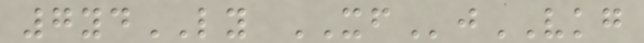7ydLY XFjVKG
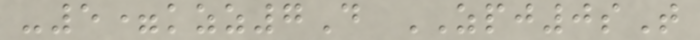-5=kzz7D ZPJ0sT
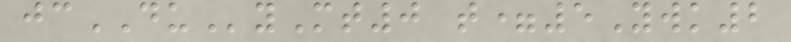jcDUyMt0 t=5Ywk2
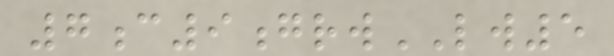7c9grwLW5
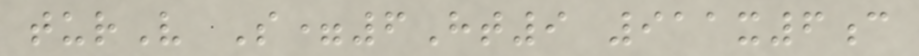turV S=6Ht9 911x6c
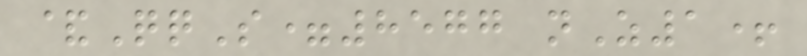&QqS=8577 nZ1+
